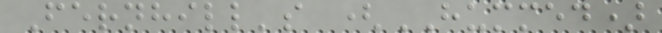Fernhill's (HUMMED)
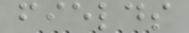fields
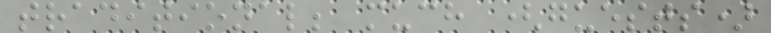traditional; much (guests)
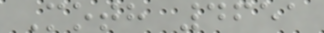Moth 4651
